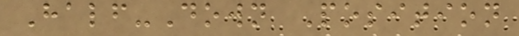Half-Down Position
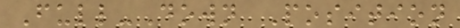Full-Down Position
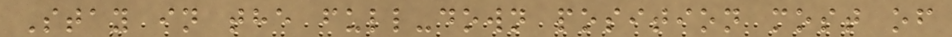Stay in the full-down position most of
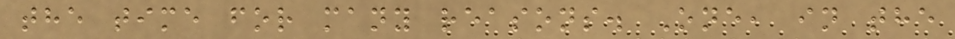the time for many reasons. One, in the
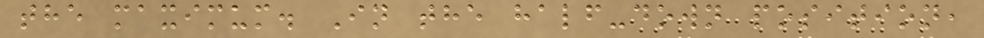the maximum. In the half-down position,
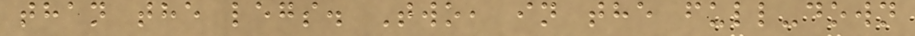than the legs. Two, in the full-down
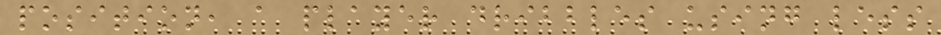position, a player dribbles using less
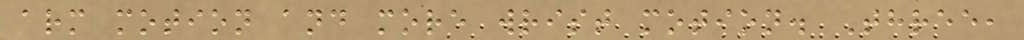arm motion and more wrist motion. Three,
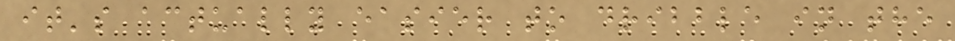it's actually easier to dribble in the
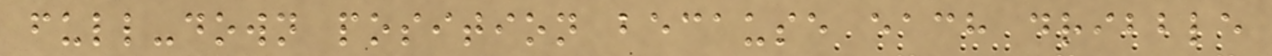full-down position because each dribble
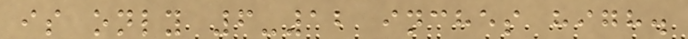is only 6-12 inches high.
